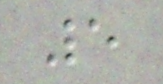5
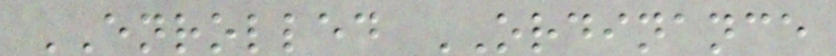ENROLLED ORDINANCE
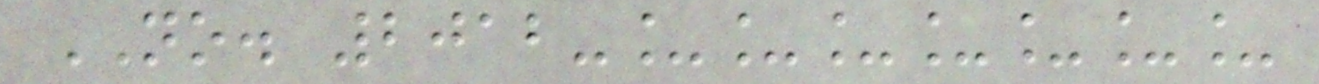NO. 2012-_______
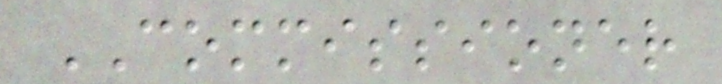COMMISSIONER
